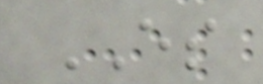ES
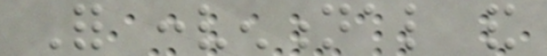For conventional and
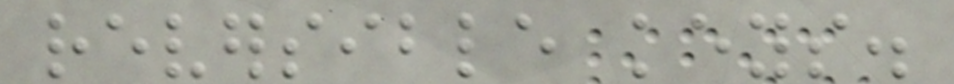reversible keys.
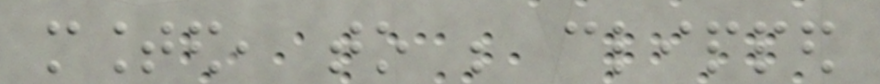mounted, to be clipped
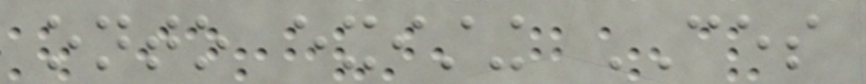onto existing CES
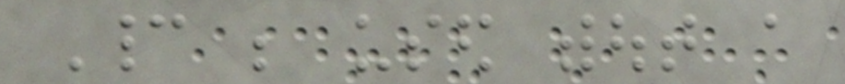Cannot be used without a
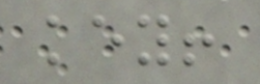key!
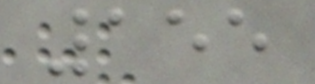155
